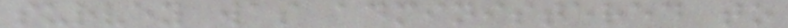survey was administered to
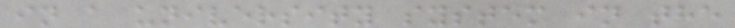in a university system in the
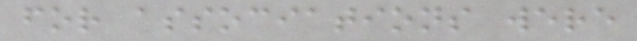for associations were
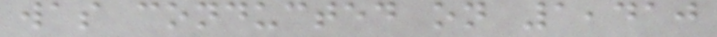was conducted on 1,410
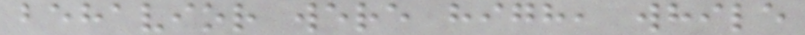behavior were high, while
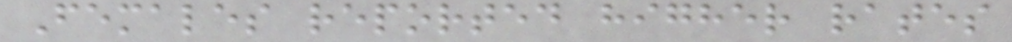Females reported higher rates
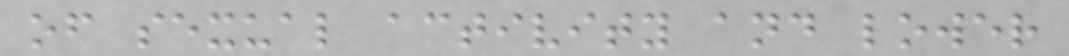of sexual activity and lower
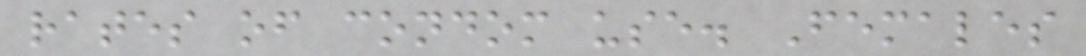rates of condom use. Females
